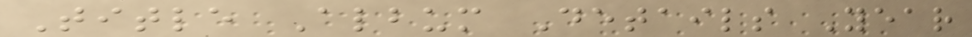Title Album Details Year
